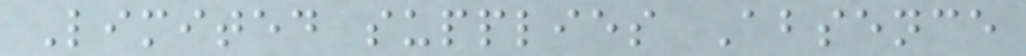Limited supplies Absence
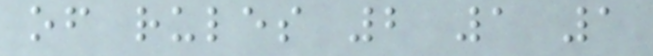of rules 2 1 1
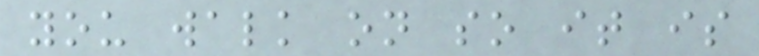you walk on so it is
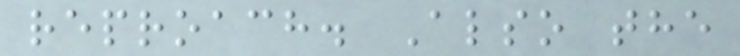reproach. Also the
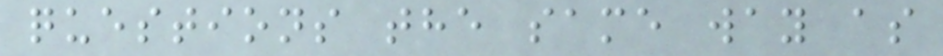questions the same way as
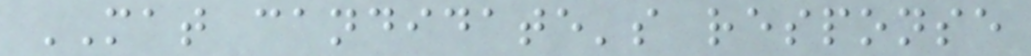MAT candidate's response
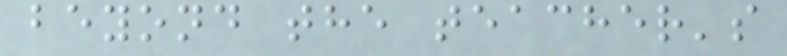beyond the teacher's
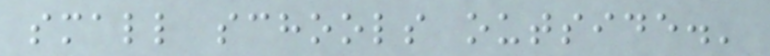small schools outside.'
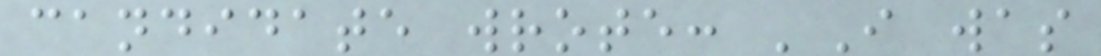candidate wrote: 'I was
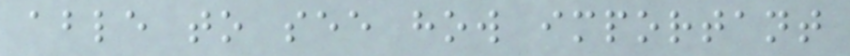able to see how important
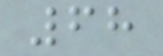68
